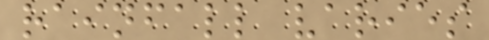rainfall varies
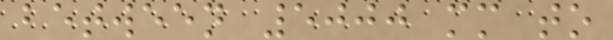between 5000 mm to
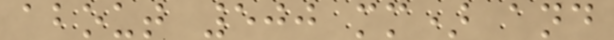about 500 mm) and
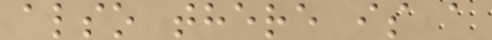also there is a
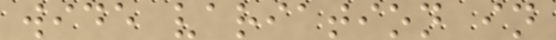wide variation in
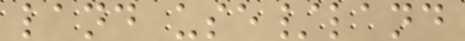land use/land
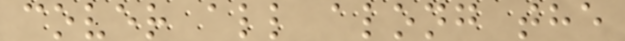cover all along the
